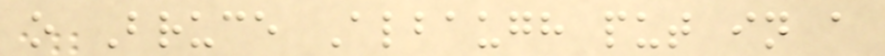o Bruce Albaugh put in a
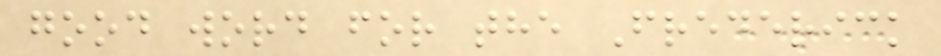good word for the Frederick
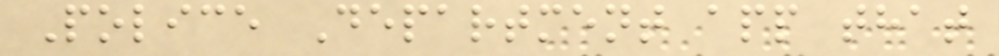Police Department app that
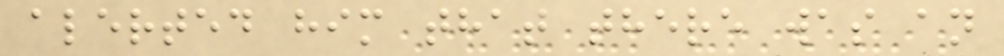alerted him that there was an
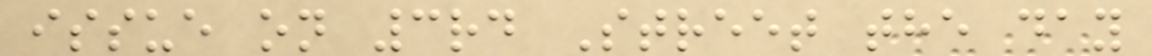issue on 3rd Street the day
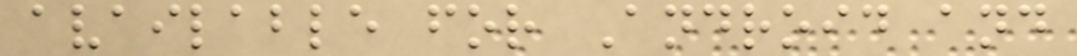available for Android and
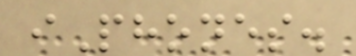iPhones.
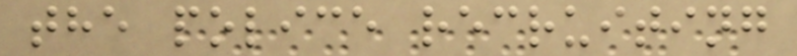the police recruiting
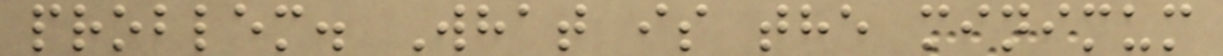problem. What is the minimum
